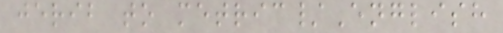jerib to metric/English
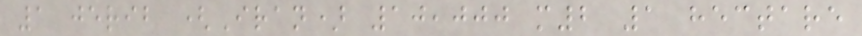1 jerib (Iran) 10,000 m2 1 hectare
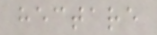hectare
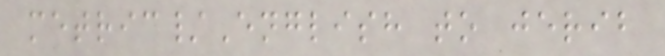metric/English to jerib
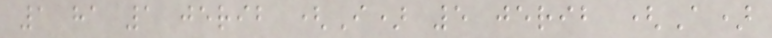1 ha 1 jerib (I) 5 jerib (A)
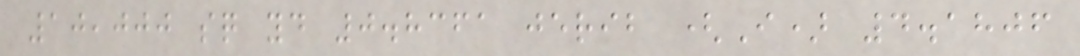10,000 sq yd 0.8361 jerib (I) 4.1806
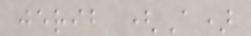jerib (A)
